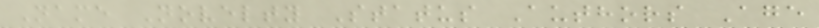Name Novelty Status Authors Age
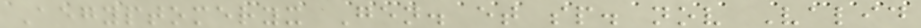Aegyptomeryx Gen. et sp. nov Valid
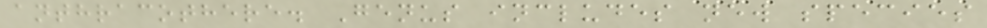anthracothere. Genus includes new species
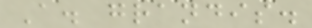A. grandis.
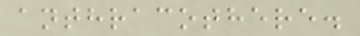anthracothere.
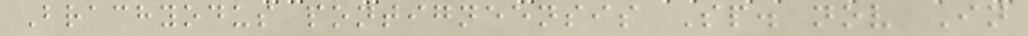Brachyodus pontigneensis Sp. nov In
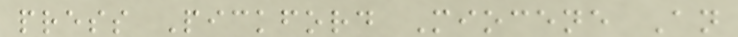press Pickford Miocene An
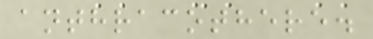anthracothere.
